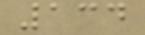134
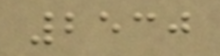2530
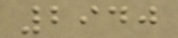2940
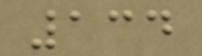134
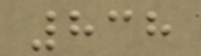838
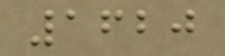1620
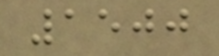1500
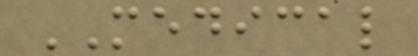MEDICAL
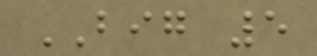BIG 5
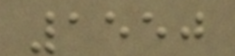1550
